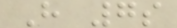H 7s
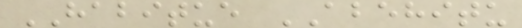HABITUE ABEHITU
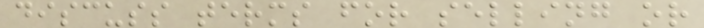discuss terms for selling or
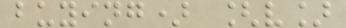buying) [v]
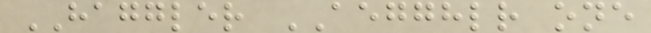HAGGLER AEGGHLR one
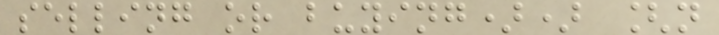selling or buying)) [n
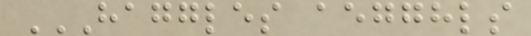HAGGLES AEGGHLS
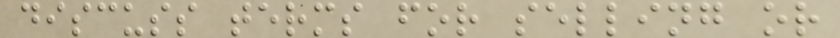discuss terms for selling or
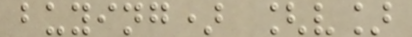buying) [v]
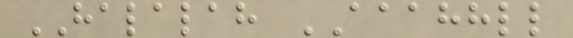HALALAH AAAHHLL
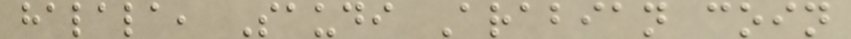halala, Saudi Arabian coin
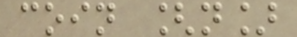coin [n]
